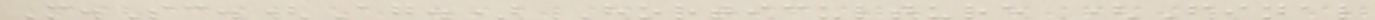M.Sc.(Ag.) Horticulture (Final
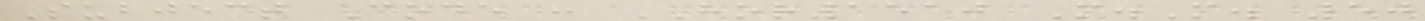Subject Code : HOR1510 M.M. 50
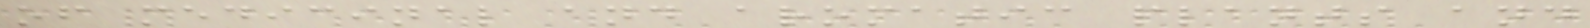of medicinal and aromatic plants and
